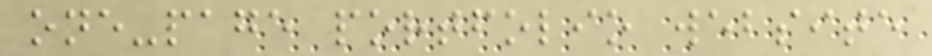one-page portfolio website
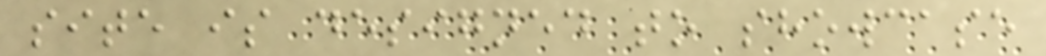site is designed to showcase
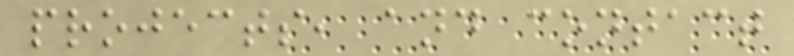projects, and contact
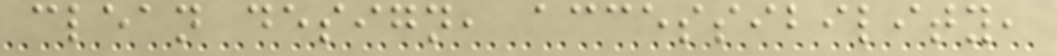clean design, accessibility,
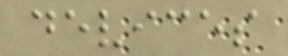devices
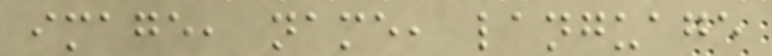image, name, language
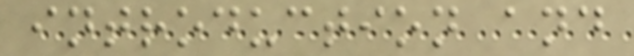introduction and
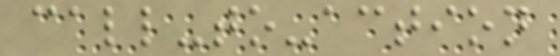call-to-action
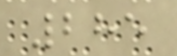285
